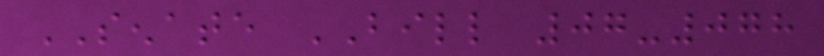SENATE BILL 07-078
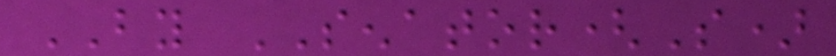BY SENATOR(S)
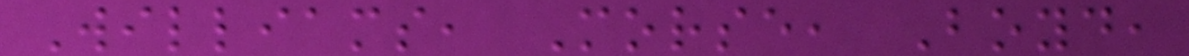Williams, Morse, Boyd,
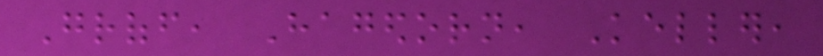Groff, Hagedorn, Keller,
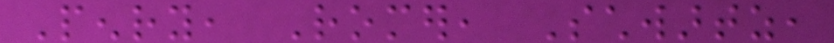Penry, Romer, Schwartz,
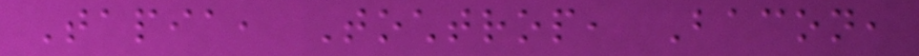Tapia, Tochtrop, Bacon,
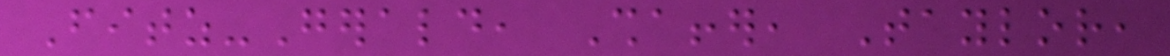Fitz-Gerald, Shaffer, Taylor,
